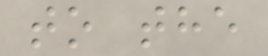to the
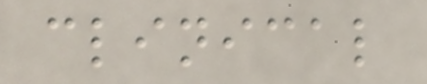clinical
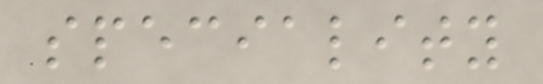speciality
